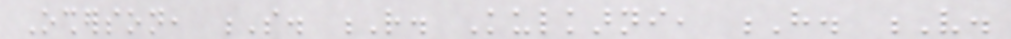Osherson, S. R. Kulkarni, H. V.
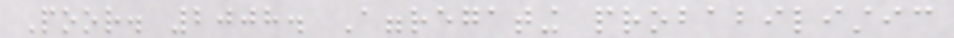Poor. 2008. Aggregating probabilistic
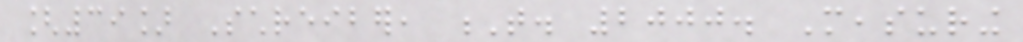[39] Schreiber, T. 2000. Measuring
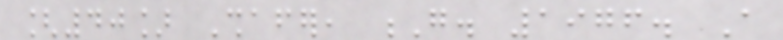[40] Shafer, G. 1976. A
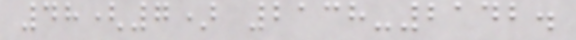48(7) 2138-2142.
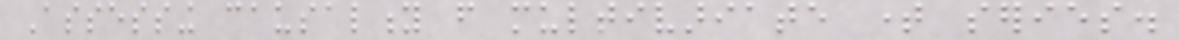Assessing causality from multivariate time series.
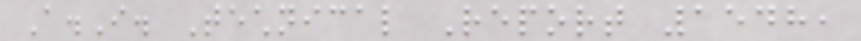A.I. Technical Report 1548,
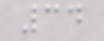34
